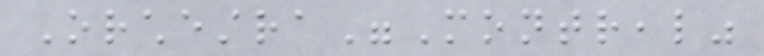Orchestra"Montreal"
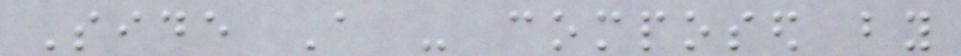Side A - composed by
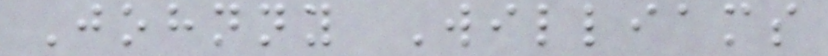Johnny Williams
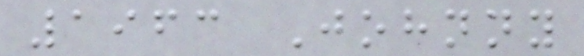1963 Johnny
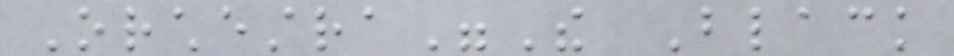Orchestra"The Black
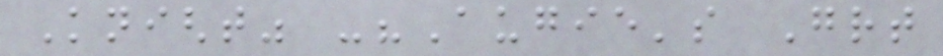Knight" -"Augie's Great
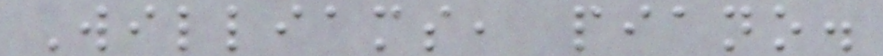Williams, piano.
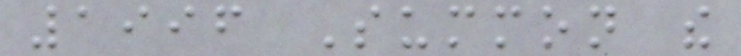1996 Summon the
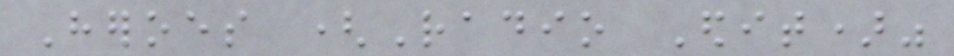Heroes (Radio Edit)"
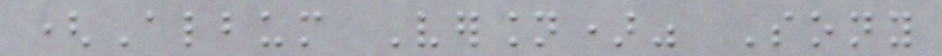(Album Version)" Sony
